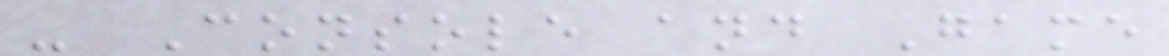- Console and Game
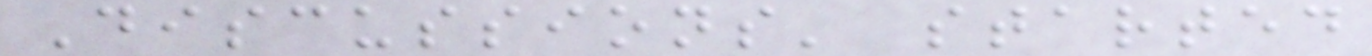Discussions' started
